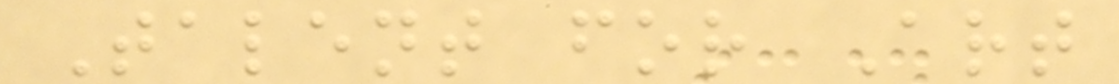Talent for Art
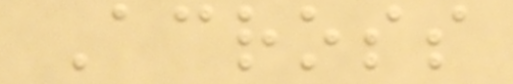Across
